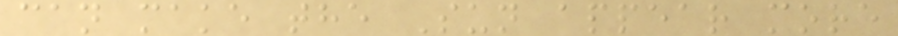can make the Sun appear more
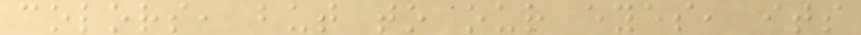colors, but to our eyes, its
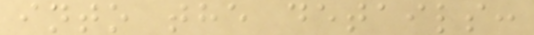into the details:
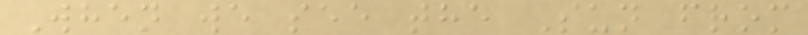When we see the Sun from
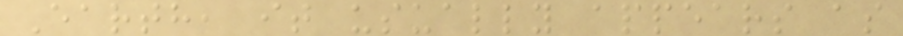Earth, it usually appears as
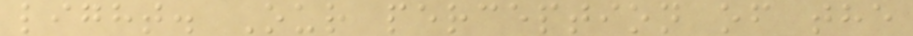light. Our perception of the
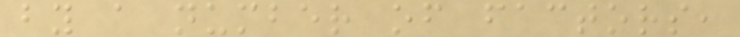by a number of factors,
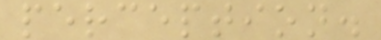perception.
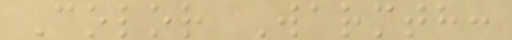Color Warmth:
